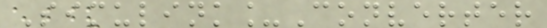Simulink_Converter
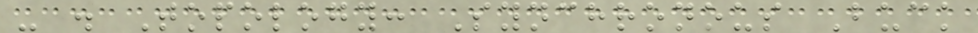- . Topology: Synchronous Buck
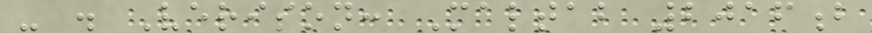- . Verison: Maltab 2016b
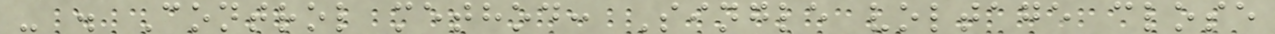- . Control method: Single voltage close
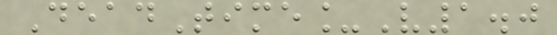DeadTime_V1.0
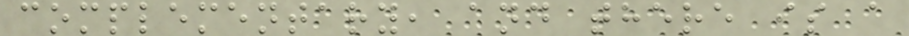complementary, and there is a
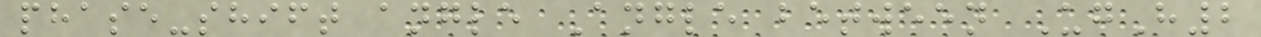phase-shift angle Angle between UgH2
